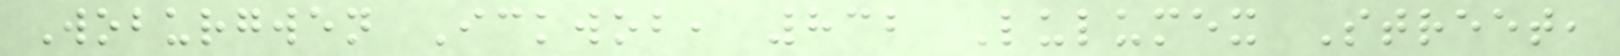Woburgwen Ickwob, 832 Lulumex Street,
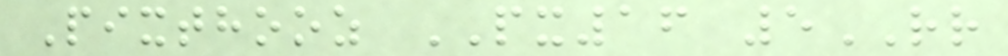Pixthooz PX16 5RR
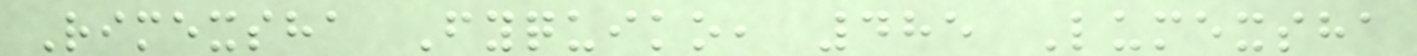Rimexsha Fyquiko, 485 Lumexsha
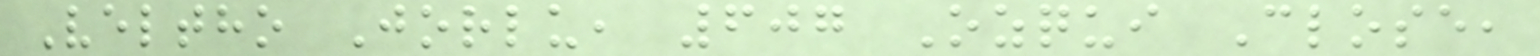Veltho Jorlu, 607 Ozqui Close,
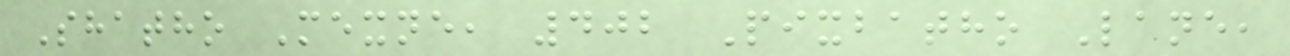Shatho Mexne, 402 Pixbatho Lane,
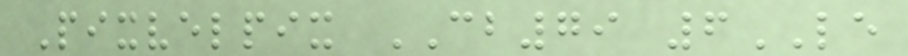Pixvelpix CB79 6LE
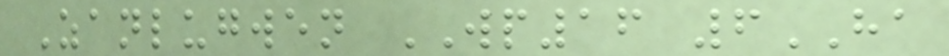Zanlugwen WP16 6HA
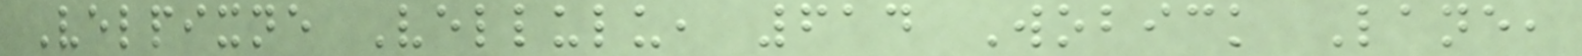Velpixne Vellulu, 614 Wobick Lane,
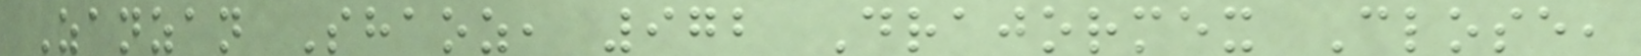Zanzan Shaoz, 972 Drajormex Close,
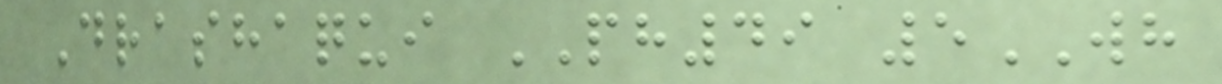Drashaqui PH49 5WH
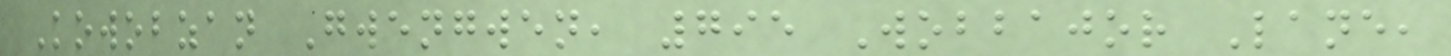Kowobzan Gwengwen, 795 Wobbajor Lane,
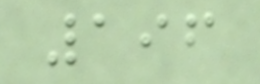196
